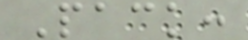Pack:
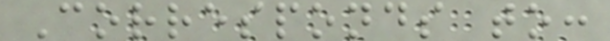Corresponds to:
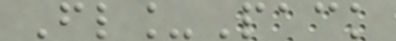Fl_Pack
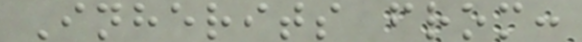Inherits from:
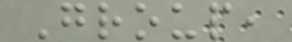Group,
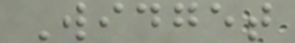Widget
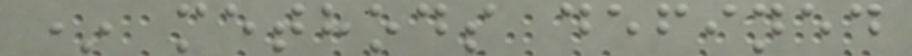* methods defined
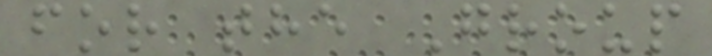for the Group
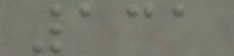131
